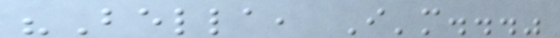"Bella, I'm..."
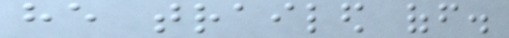he trailed off.
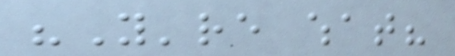"You're what?
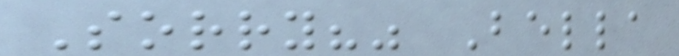Sorry?" Bella
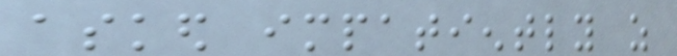asked impatiently as
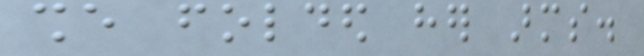she folded her arms.
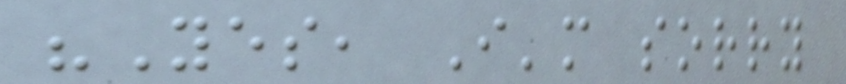"Yes, I'm sorry
